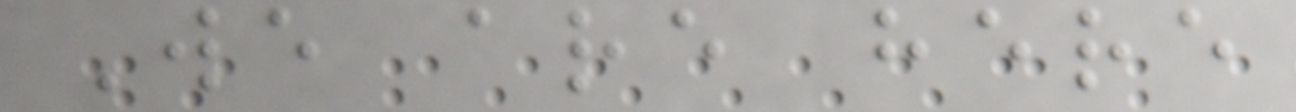We are here
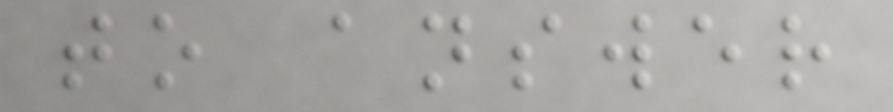to answer
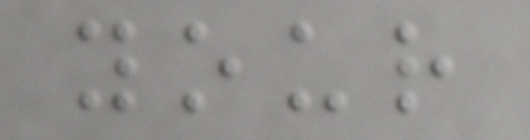your
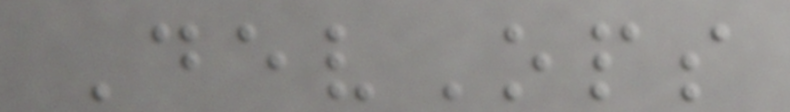DevOps
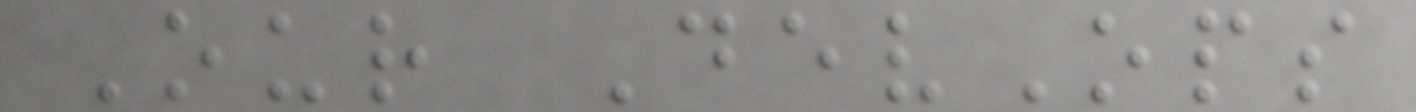Our DevOps
